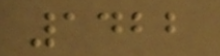1422
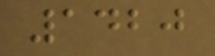1420
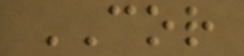COR
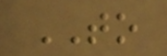TO
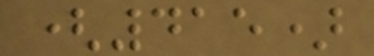(415)
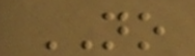NO
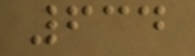634
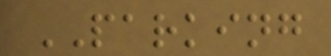PARKING
